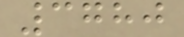3780
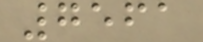7561
